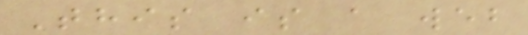This is a web
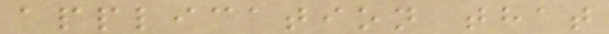application that
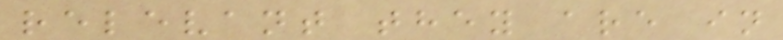relevant they are in
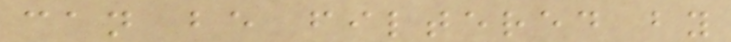can be filtered by
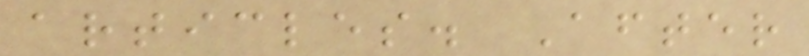articles. After
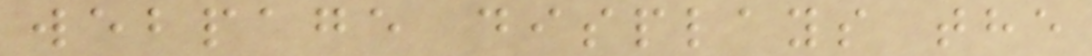webpage displays the
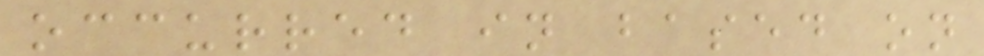occurred in based on
